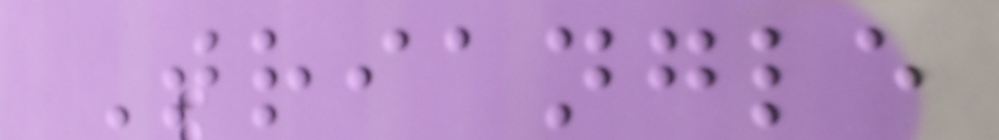Triangle
